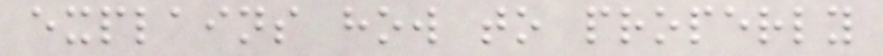explains how to properly
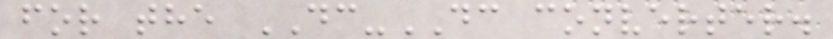for the DC-DC converter.
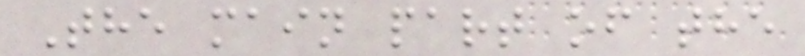The main part of the
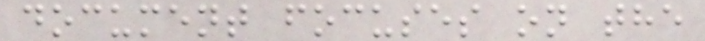document focuses on the
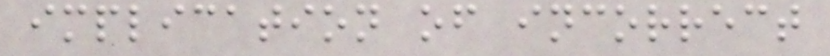implication of incorrect
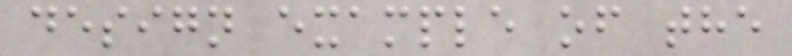design example of the
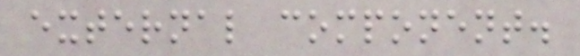external component.
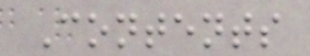Contents
